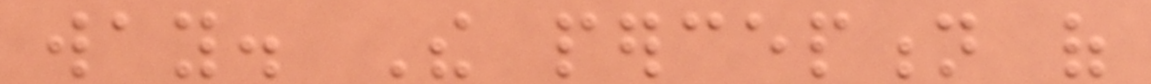way. The perception of
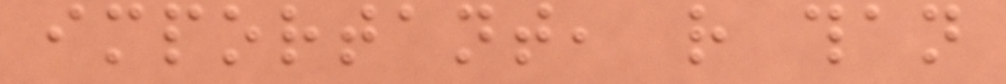important, rather than
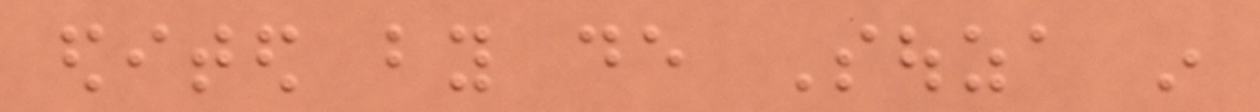edited by de Souza in
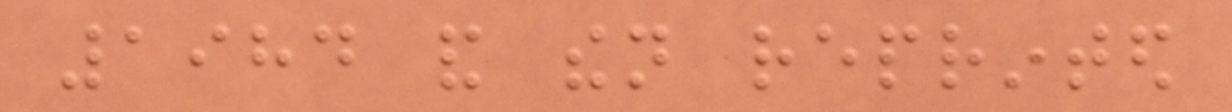1984 and then reprinted
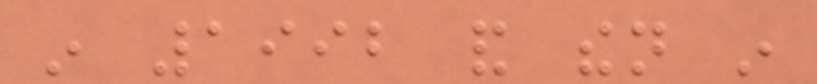in 1992 and then in
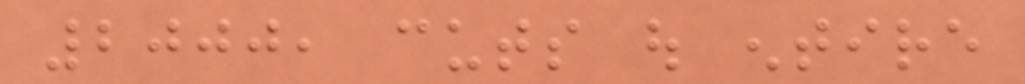2000, cuts out entire
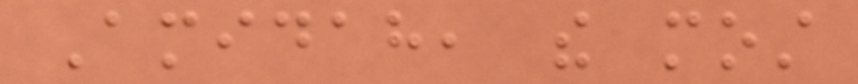Amidah, the most
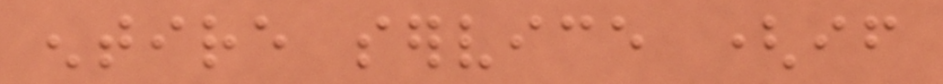entire service (if
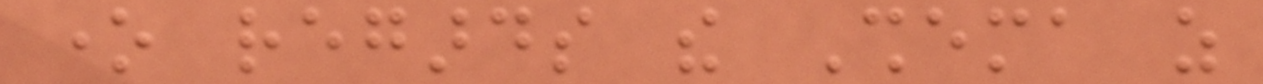one regards the Shema as
